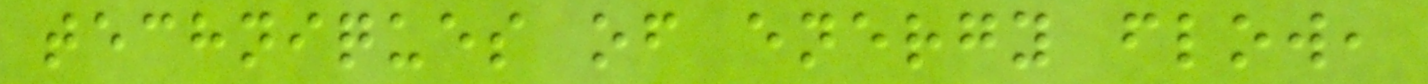techniques of energy flow,
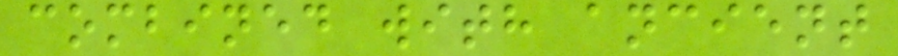combined with ancient
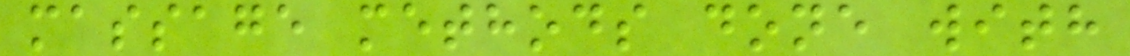massage methods done with
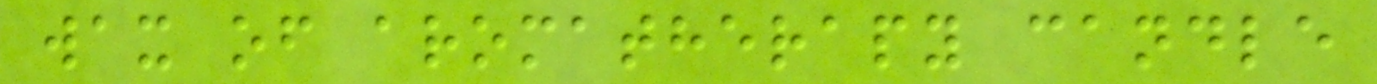wax of aromatherapy candle
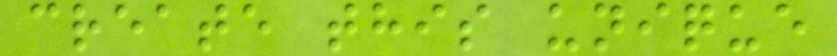create this unique
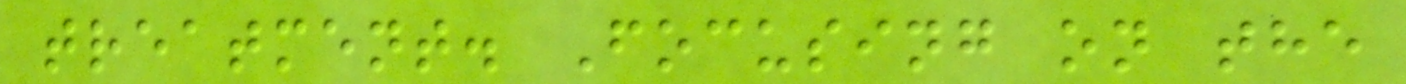treatment. Focusing on the
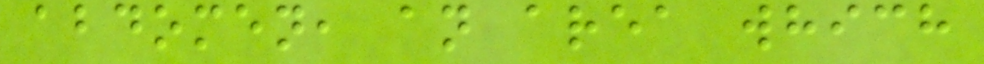abdomen, an area which
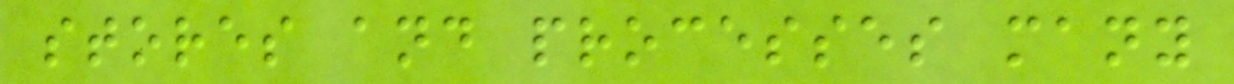stores and processes many
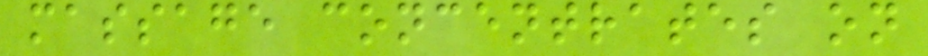massage concentrates on
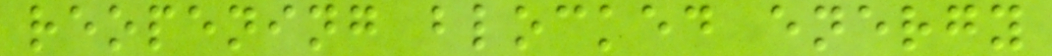reopening blocked energy
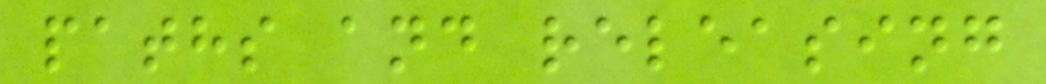paths and releasing
